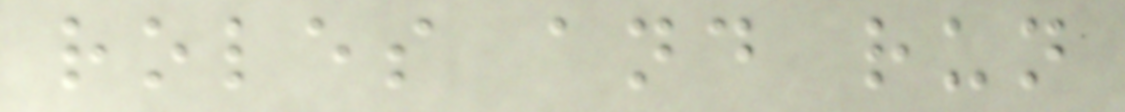roles and run
